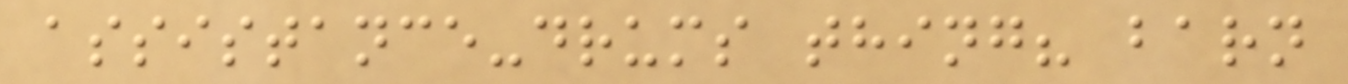assistance-drums thing? barn
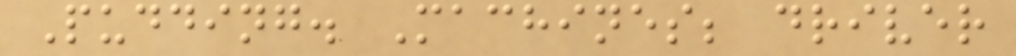Pudding. Machines; driver
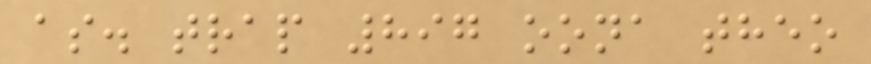as. trap 897 oona theo
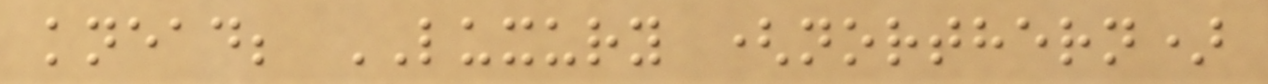knead; LUXURY (northern)
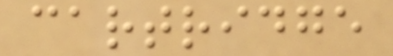cartridge
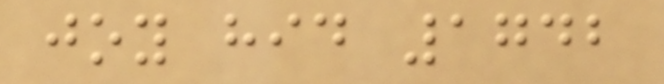joy hid 1742
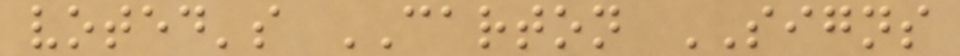voted's CARTON SIGNS
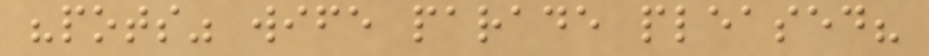"pots" wife parade pleased?
